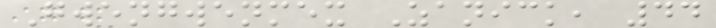Gwengwenmex Zanick, 44
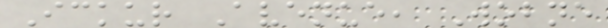Ickur Avenue, Wobne
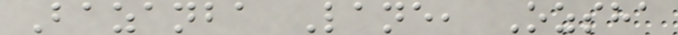Bazanba Lane, Ozsha
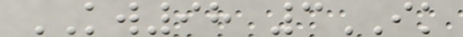KW98 3IK
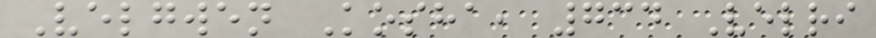Velgwen Kosha, 734 Velri
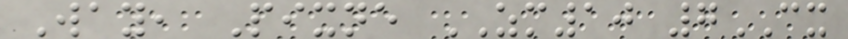Way, Pixne ZM10 7CX
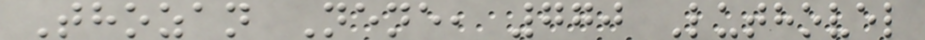Thozan Nene, 770 Luthovel
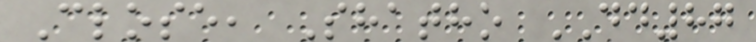Close, Shatho DD87
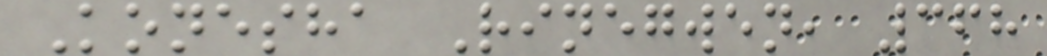Konesha Rinegwen, 368
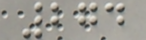274
